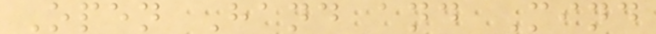Open Hand and Mind
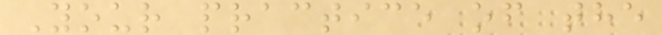Your practice of the
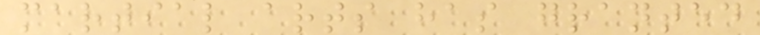martial arts has granted
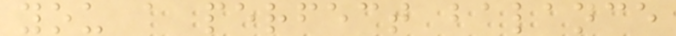you a perfect balance
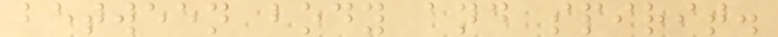between body and spirit.
